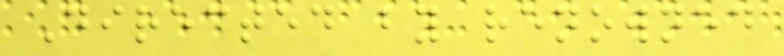Directed by renowned
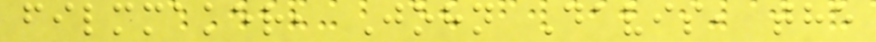filmmaker, John Davis, the
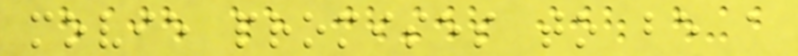movie promises to be a
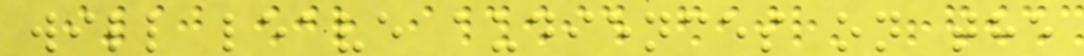will leave audiences on the
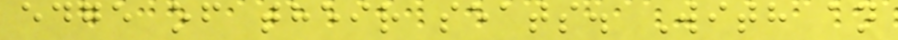edge of their seats. With an
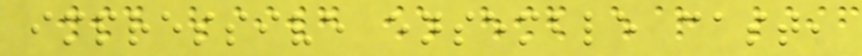impressive ensemble cast,
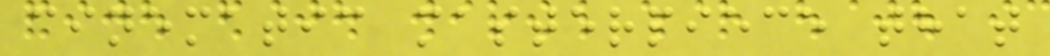cinematic masterpiece that
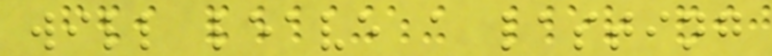will leave a lasting
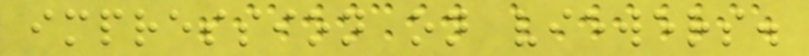impression on viewers.
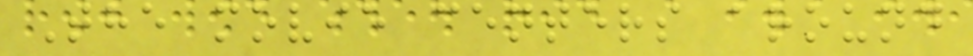The movie centers around
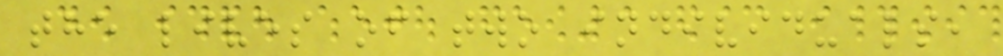the lives of two individuals,
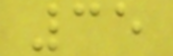35
